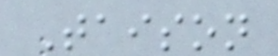Taison
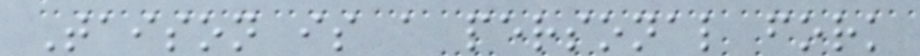Taison is a personal fork
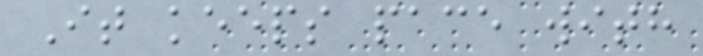It keeps pace with
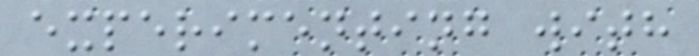experimenting with
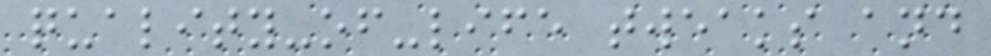quality-of-life tweaks and
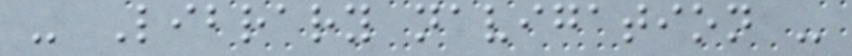- Library navigation -
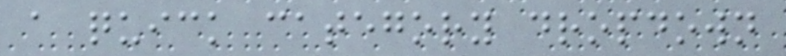a quick category dropdown
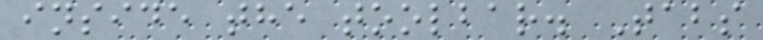inside the toolbar. Tabs
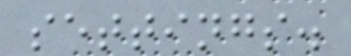settings.
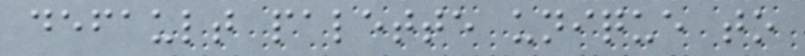default palette unique to
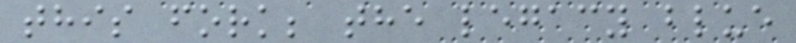this fork; the legacy blue
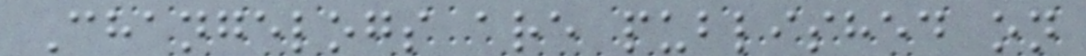Changelogs are published on
